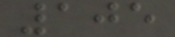105
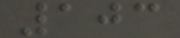103
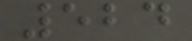524
